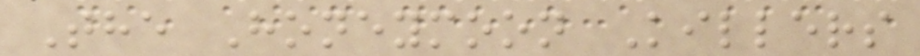The Honeymoon Killers
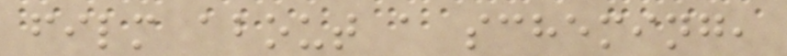film about a scheming,
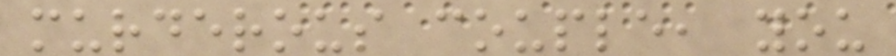murderous couple, you
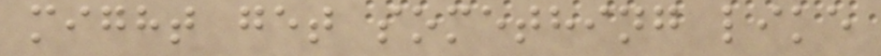might get something like
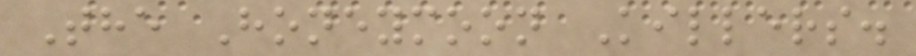The Honeymoon Killers.
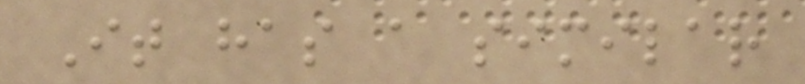It has a similar
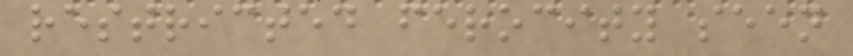restricted ferocity seen
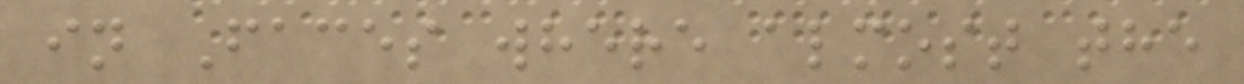in Faces where almost the
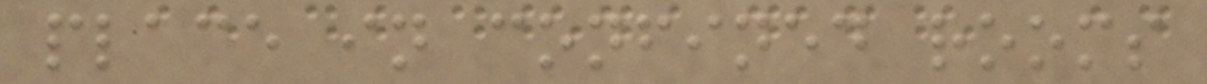place in confined rooms
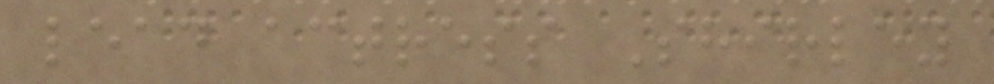lead actress Shirley
